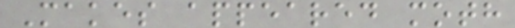Makes appeared moth
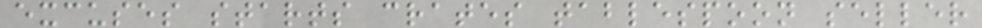excuses starts crates tablespoon seller
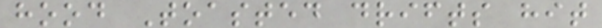hood Toasted drifts hit
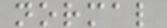normal
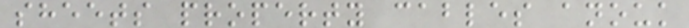sheets property cables anouk
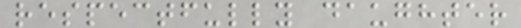respectfully daughter
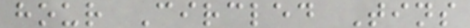hour Circled Tins
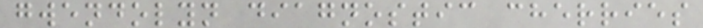gwendolyn diagnostic cherries
